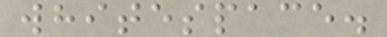whitespace.
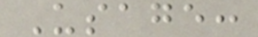Usage:
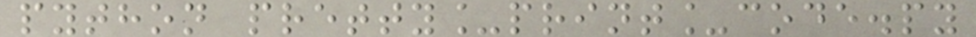python pretty_print_code.py
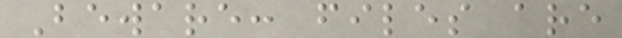Beware: files are
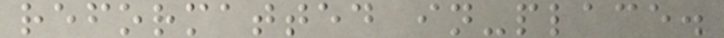reformatted in-place.
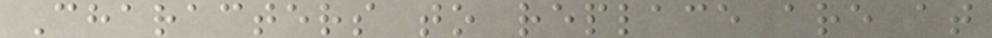Characters to replace are at
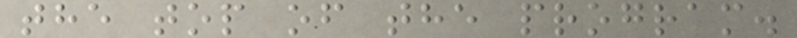the top of the program.
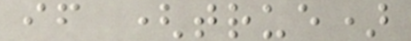if (true)
